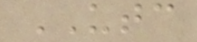UTC
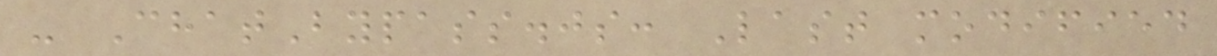- ChatBypass.js: Last modified
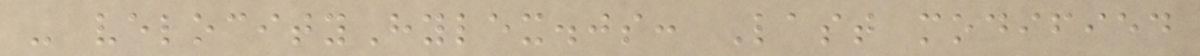- velocityHylex.js: Last modified
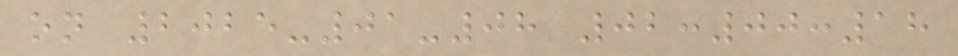on 2025-01-08 02:00:18
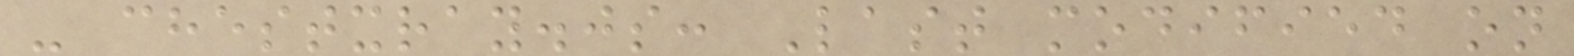- chestxray.js: Last modified on
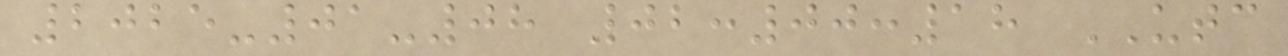2025-01-08 02:00:18 UTC
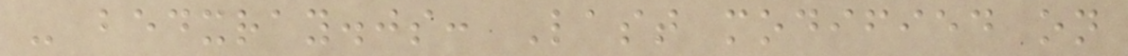- bedxray.js: Last modified on
